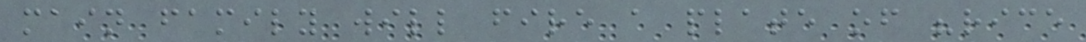main family will fire a plate of "rice
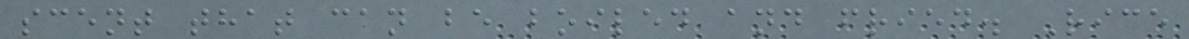scent that can be boiled and fried. Rice
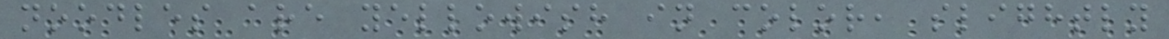noodles are yellowish in color, slightly
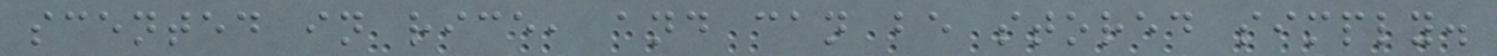scented in rice, and can be stored simply.
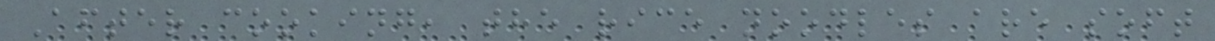After cooking, the rice noodles are soft
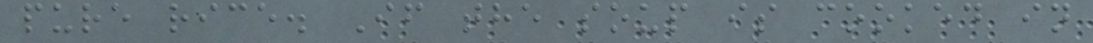pure rice. If the soup is cooked in
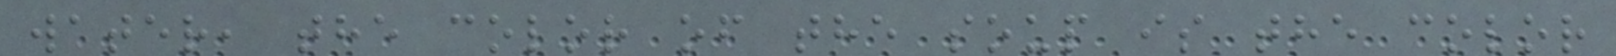water, the color of the soup is the color
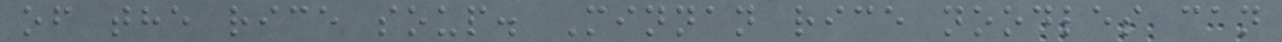of the rice soup. Minnan rice noodles can
